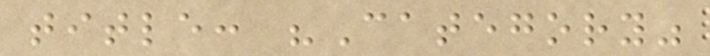title: "Category"
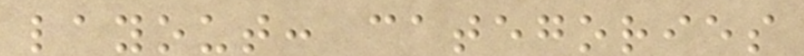layout: categories
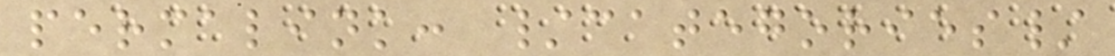permalink: /categories/
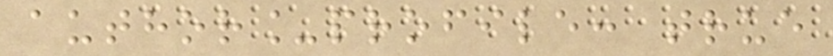author_profile: true
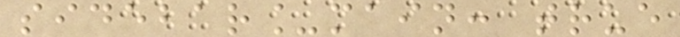sidebar_main: true
